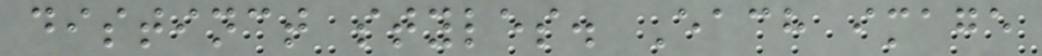distinct styles. Each image
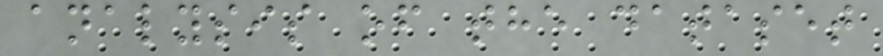analysis of the dataset
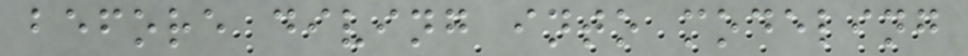before diving into modeling
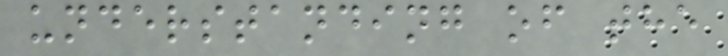understanding of the
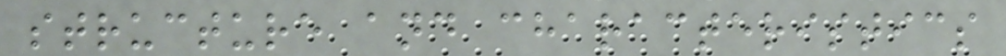structure and characteristics
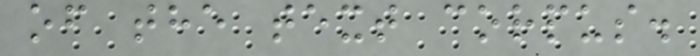of the text corpus.
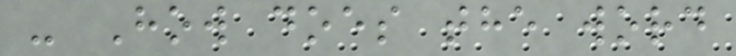- How does the word
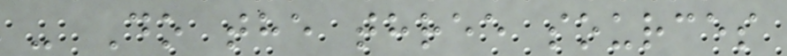- Do the three sources
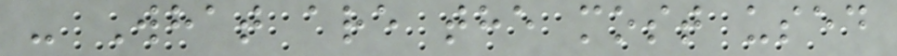- What are the most used
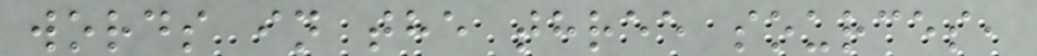words in the three sources,
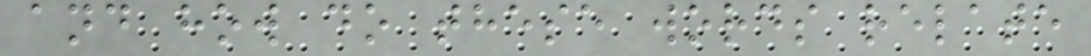and how do these words relate
